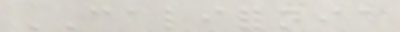CALIFORNIA
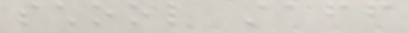school staff
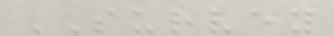SURVEY
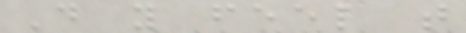Do you feel that
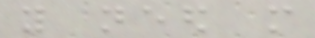you need more
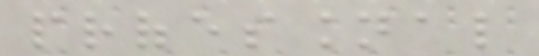professional
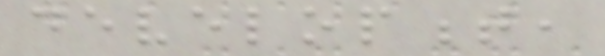development,
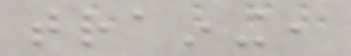training,
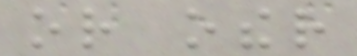or other
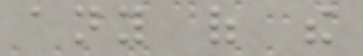any of the
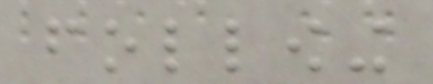following
